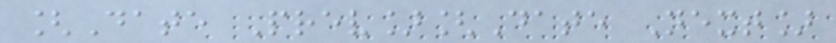[Date Prev][Date Next]
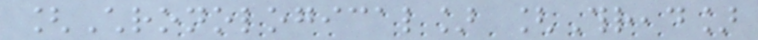[Chronological] [Thread]
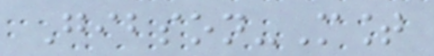Gibson-Mount
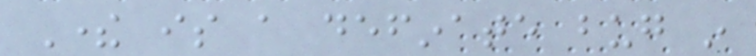There is a definate bug in
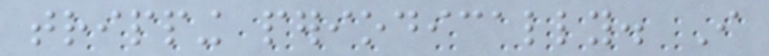tripping periodically. I
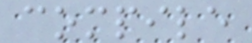compile
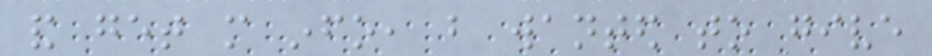and get more info, but wanted to give
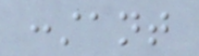constant
